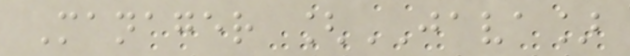Manager [JAVA]
